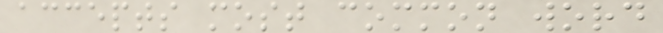accepts most common word
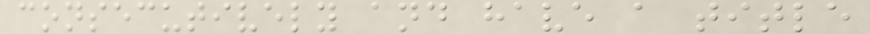consecutively and have a title
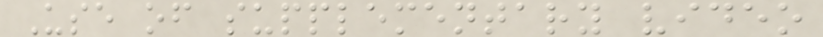Use of supplementary video
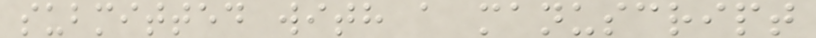submitted with a manuscript
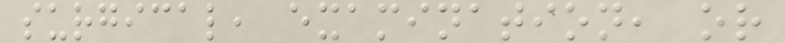surgical, examination, or
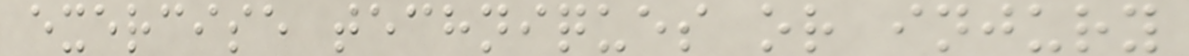exercise techniques or injury
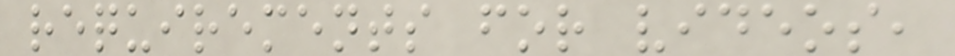requirements for videos,
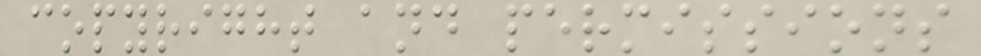copyright and permissions
